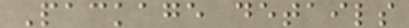Package details
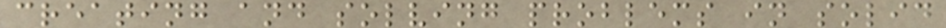creating and solving problems in solid
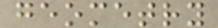geometry
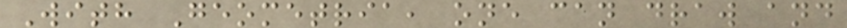With Geometria, one can draw and
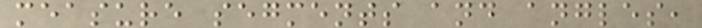measure segments and angles,
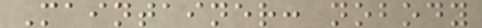Maintainer: nobody
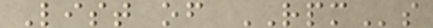List of RPMs
